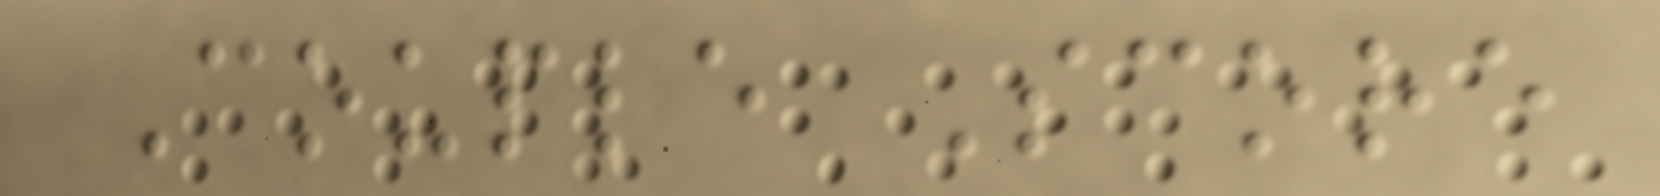Couple Score
